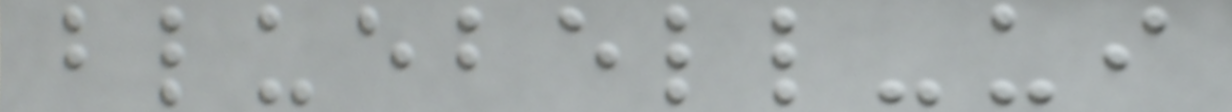bluebell-ui
